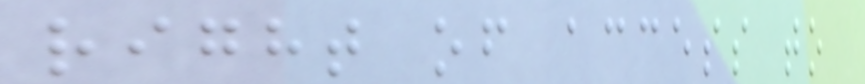right of access to
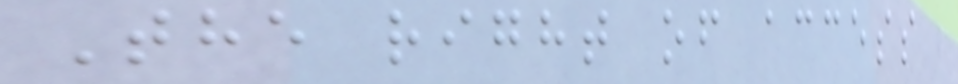The right of access
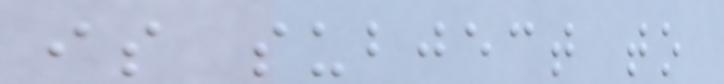is subject to
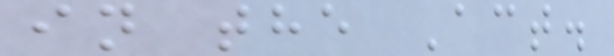in the Act.
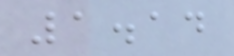1.14
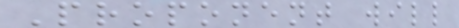Proponent will
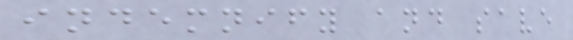indemnify and save
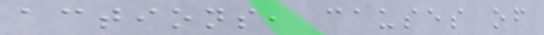actions, causes of
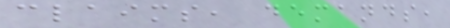claims, demands,
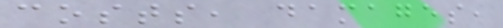costs, damages,
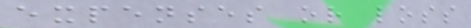expenses or loss
